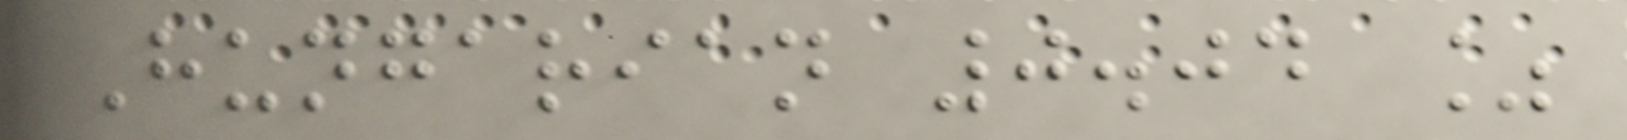Hungarian 0.04 %
